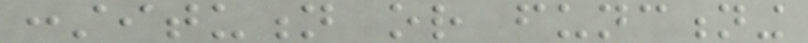constitution or functioning
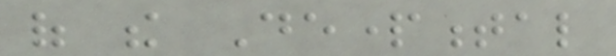of the Departmental
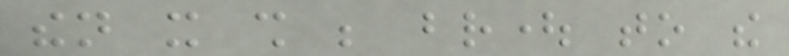then it shall be brought to the
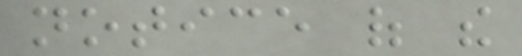notice of the
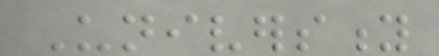University
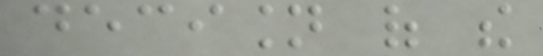decision of the
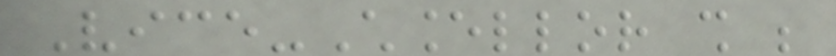Vice-Chancellor shall be
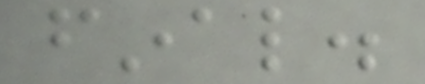final.
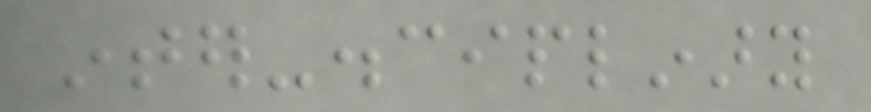inter-disciplinary
